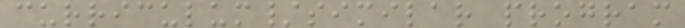curriculum/similar program
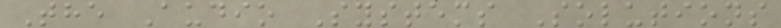The Audio Systems Solutions
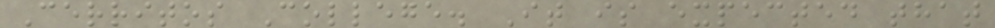Cerritos College. It is expected that
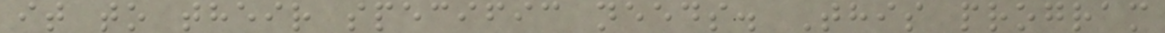it to their specific needs. This program
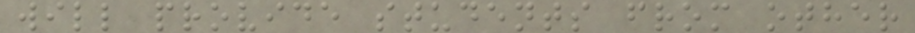will provide students from other
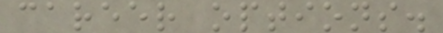career options.
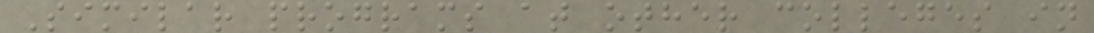Similar programs at other colleges in
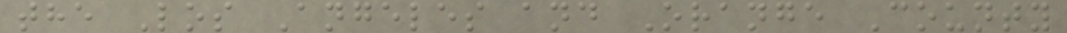the Los Angeles and Orange County
